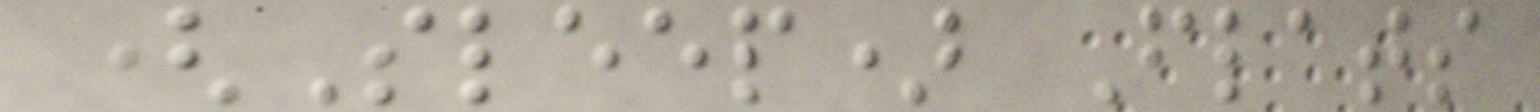(Sleep) Flats
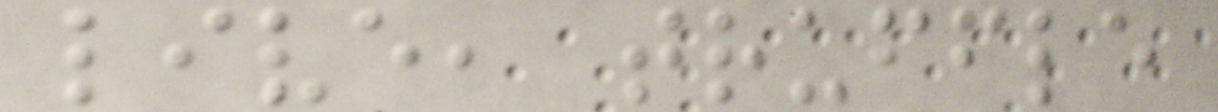live, truffle
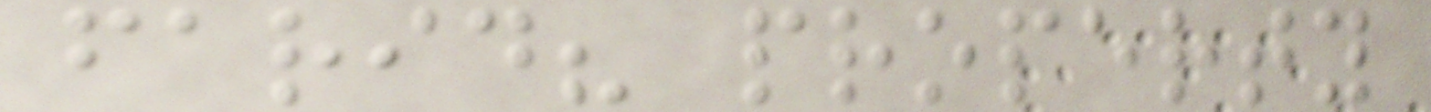farid? property
